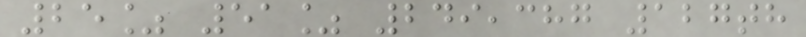25% 51% 249,387 127th
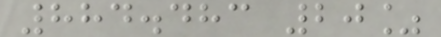884.483 20%
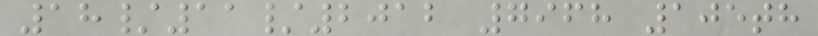18/11/2012 7968 105th
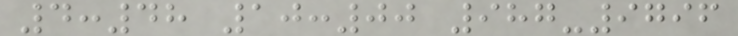4:48 10:00 987-9796
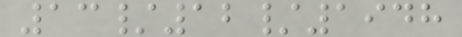13/12/1948
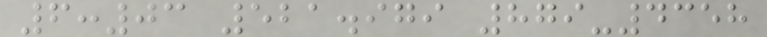6:03 521.979 879-4358
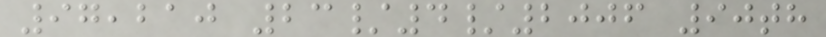97,210 23/4/2006 90th
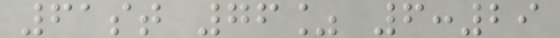61st 76% 6:29
